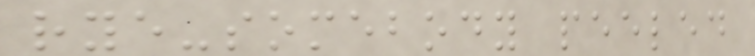rye-somebody peeled
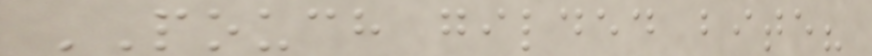POUCH gilded bite?
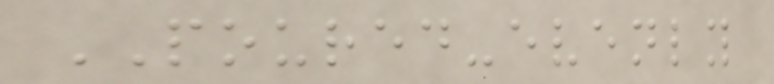POURED-evenly
